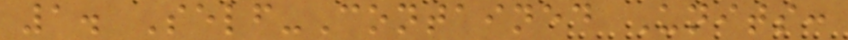1. Self-Contained Units:
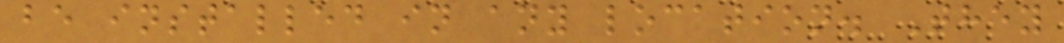be installed in any location. They
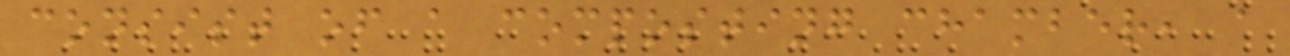consist of a composting chamber, a
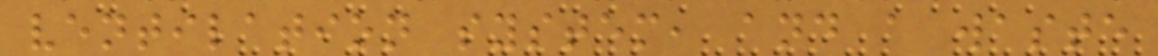ventilation system, and a waste
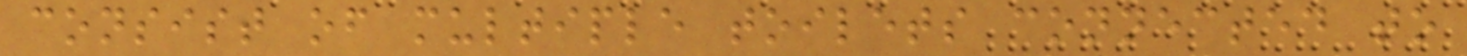consist of multiple toilets connected to
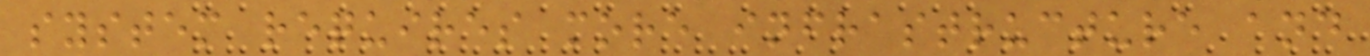system requires more infrastructure and
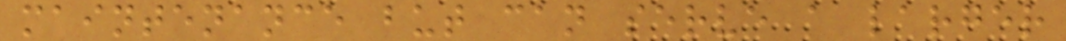maintenance but can serve a larger
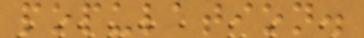population.
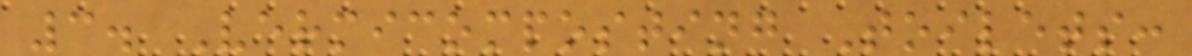3. Vermicomposting Toilets:
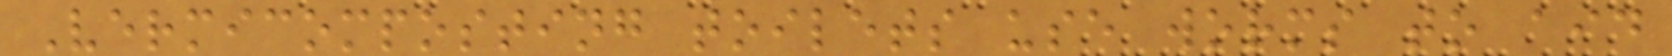Vermicomposting toilets use worms to aid
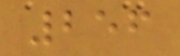256
